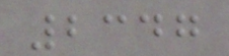2347
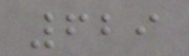629
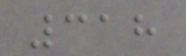318
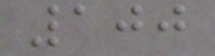100
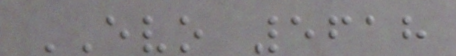EVO 5618
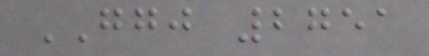GGJ 2751
